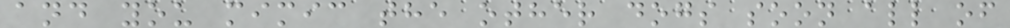and you mimic the other dogs soon all of
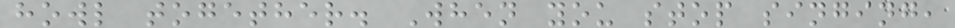howl together. When you stop singing,
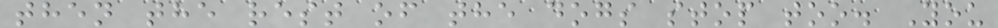then the rest of the dogs stop too. You
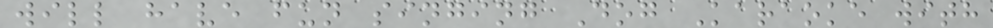will have fun singing Dog Karaoke with
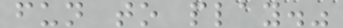fun to play."
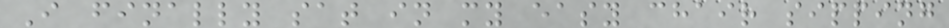I finally sat in my easy chair sipping
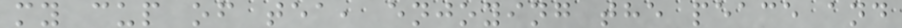my cup of tea, enjoying the peace and
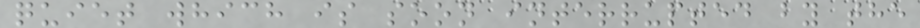quiet which is soon interrupted by the
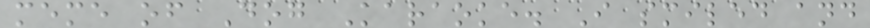meme of Dog Karaoke. I smiled and
